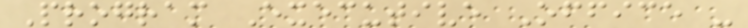Program Executive Office -
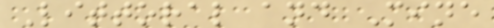Littoral and Mine
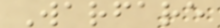Warfare
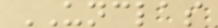UNCLAS
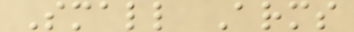Small Arms
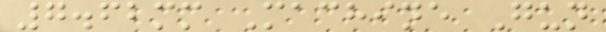7.62mm Machine Gun
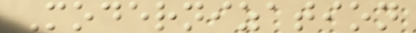Modernization
